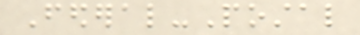Federal-Postal
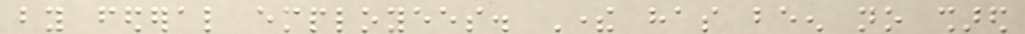by federal employees. There has been no shared
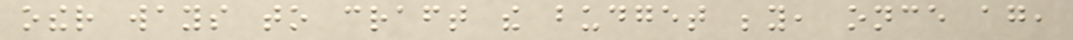other ways to craft the budget beyond, once again,
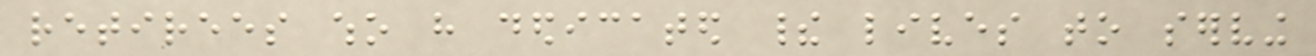retirees who have dedicated their lives to serving
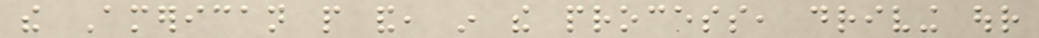the American people and, in the process, driving our
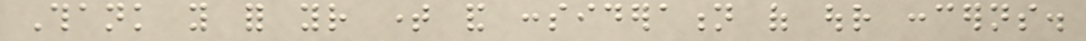Thank you for your time and consideration of our concerns.
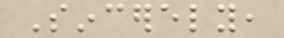Sincerely,
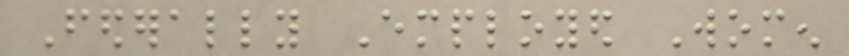Federally Employed Women
